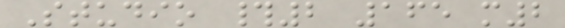Studio #2 165 m2
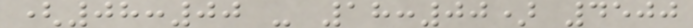(08:00 - 18:00) 4500
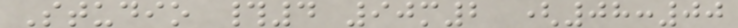Studio #4 90m2 (08:00
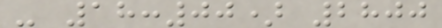- 18:00) 2800
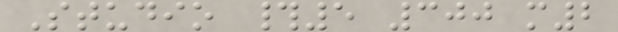Studio #5 300 m2
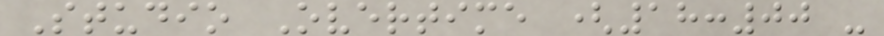Studio Overtime (18:00 -
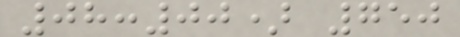08:00) 750
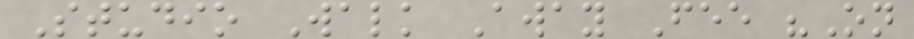Studio Walk Away Fee "On
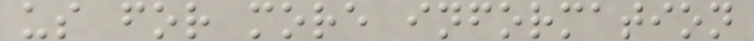us for more information
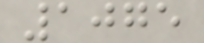1075
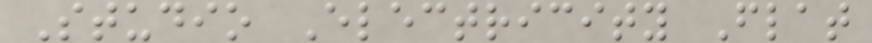Studio Electricity Flat
